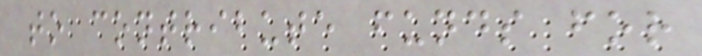to contribute funds for
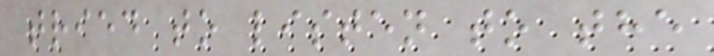tried to listen to the
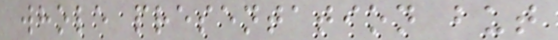whole presentation but
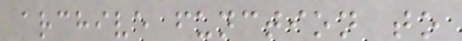archive function to
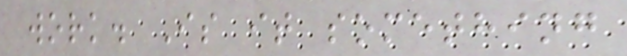work. Is it something
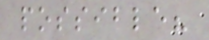possible?
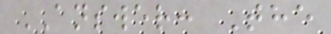ANSWER: The
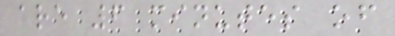are 6 minutes of
